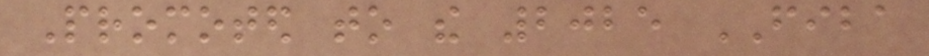Promoted to the 2025 FIBA
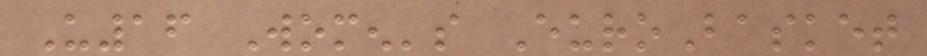U16 Women's EuroBasket
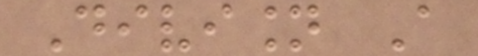Division A
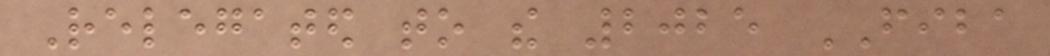Relegated to the 2025 FIBA
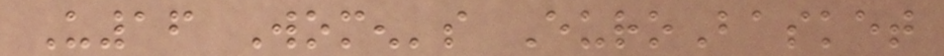U16 Women's EuroBasket
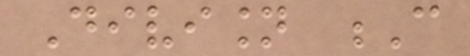Division C
